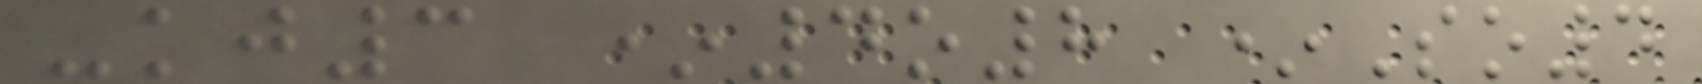-kj3 *4o8 *So4
